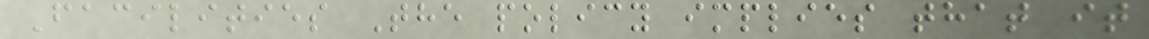Facilities The policy implies that it
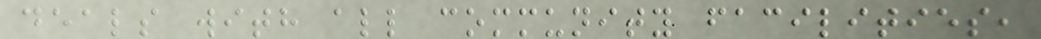deals with all community facilities,
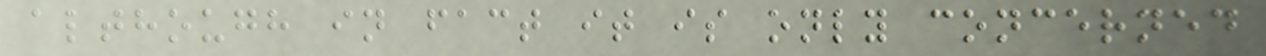although in fact it is only concerned
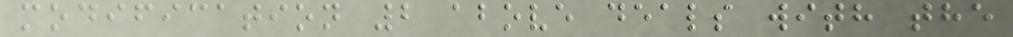modification 2 above deals with the
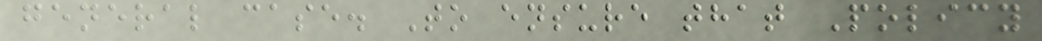general case. To ensure that Policy
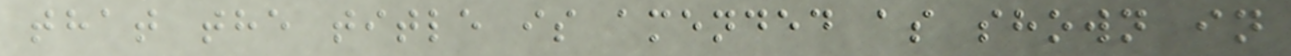that the title is amended as shown in
